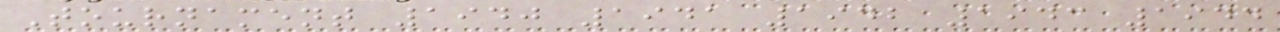Tournament 1940 1941 1942 1943 1944
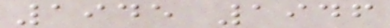1945 1946
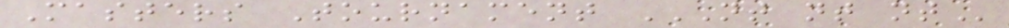Masters Tournament NT NT NT
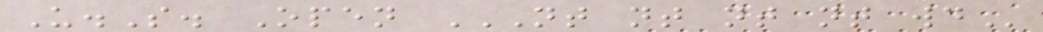U.S. Open NT NT NT NT WD
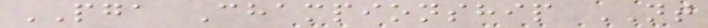PGA Championship NT
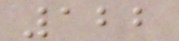122
